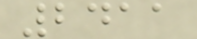2411
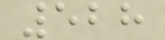528
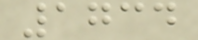1734
